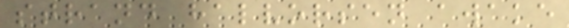strand halvorsen awake
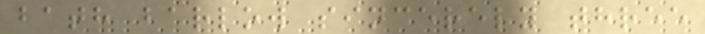bath barlow sincerely three
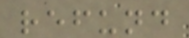refund
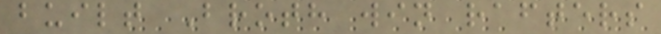built Broth win rafters
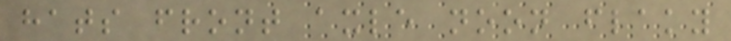hats front axle noon flaky
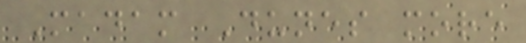Madam Dunes more
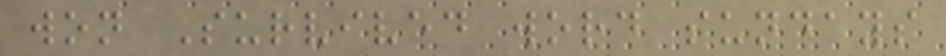won Survived word sundays
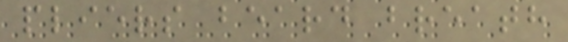pliers beard breath
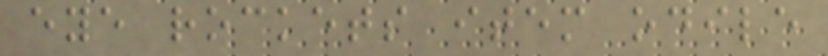eye rockets item odile
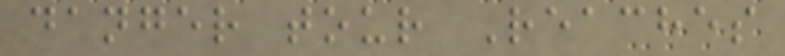danger tour Reaches
